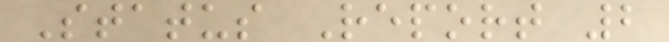Status Report 2
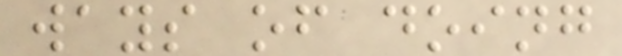ways of doing
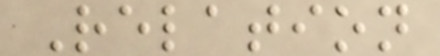Relation
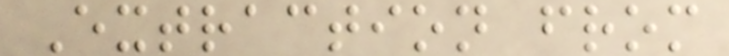Extraction from
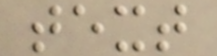text
